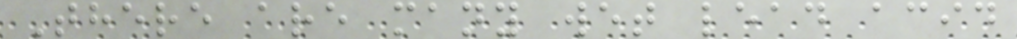There are many wet lead acid
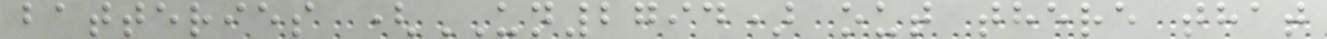batteries (UN2794) out there that
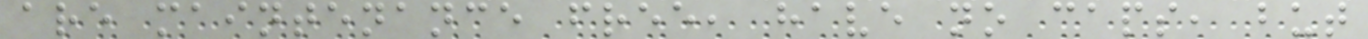are maintenance free, have no caps, but
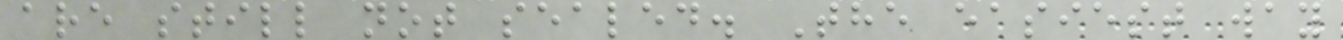are still not sealed. The easiest way
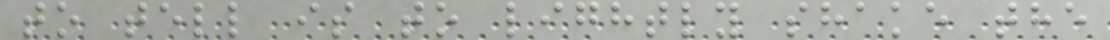to tell is to lightly shake the
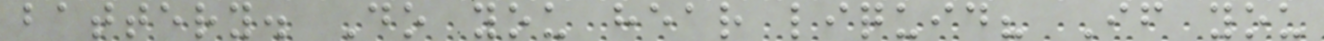battery. Do you hear liquid? If you
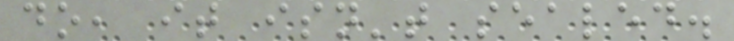do, it isn't sealed.
